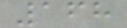168
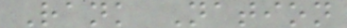Rank Nation
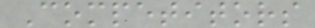Competitors
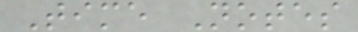Time Notes
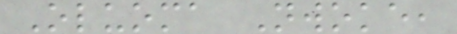Oluoma Nwoke,
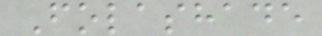Folashade
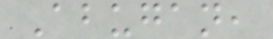Abugan,
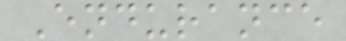Endurance
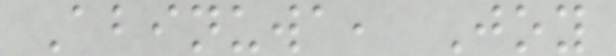Abinuwa, Joy
